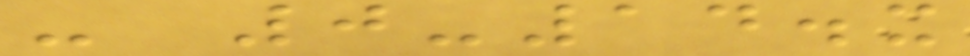- 0-14.x
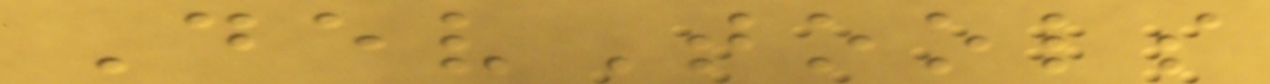DevTools
